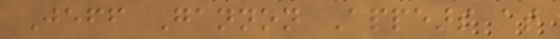Jeff Gannon Appears at
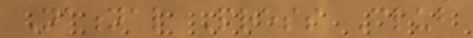National Press Club
